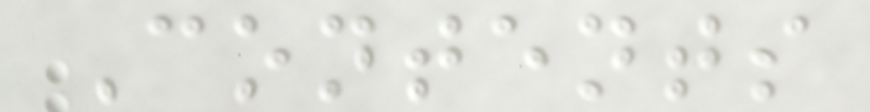Contents
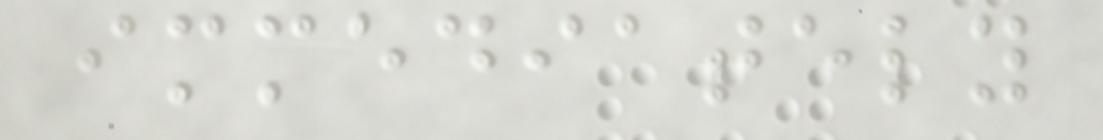immediately
